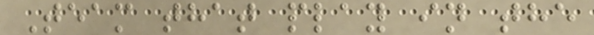Team that play in the
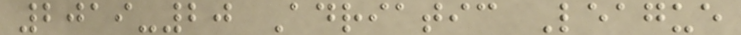2019-20 Adriatic League
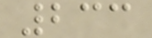233
